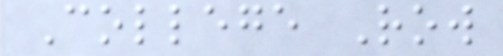College Row
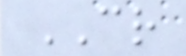CR
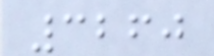3260
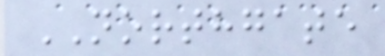NORTHGATE
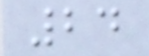24
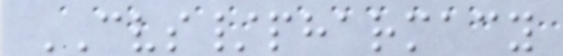CVS/pharmacy
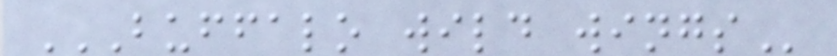BUFFALO WILD WINGS
